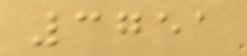3751
